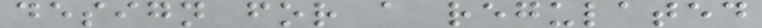design for a regulated
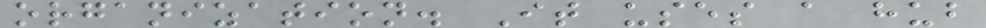organization. It uses a hub
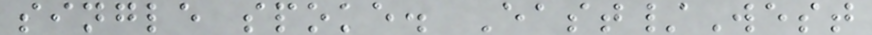single spoke. East/West
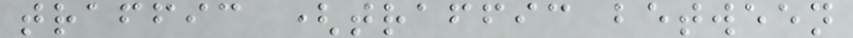traffic (traffic between
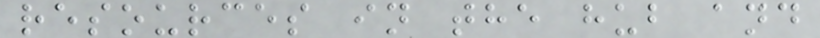resources in the hub and
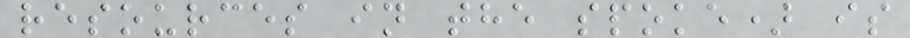resources in the spoke) is
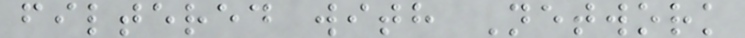filtered with Network
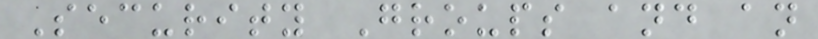Security Groups and an
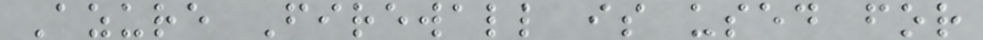Azure Firewall is used for
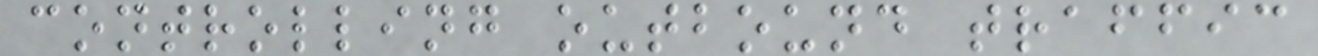controlling outbound traffic
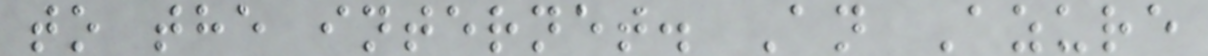to the internet. An Azure
